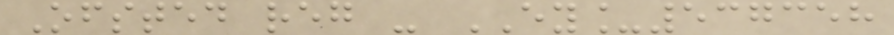Ofsted reg - EY_537358
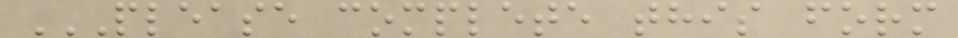PLEASE COMPLETE THIS FORM
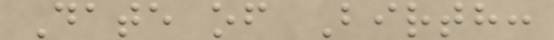Date of Birth:
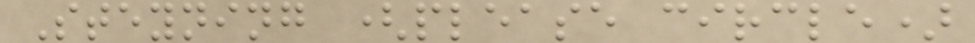Steyning (please circle)
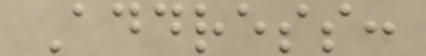Address:
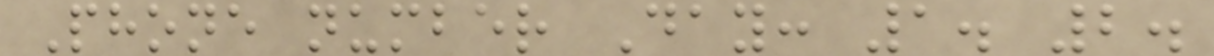Phone number Day: 1. 2.
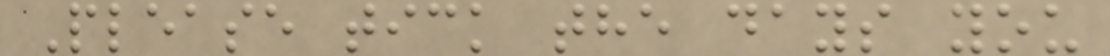Please tick the days you
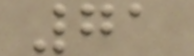71
